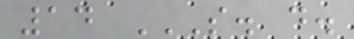14 S. D.
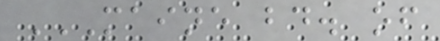MAINE BD. OF
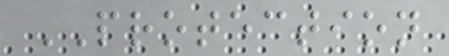PROTECTION
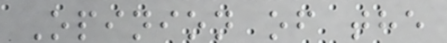Opinion of the
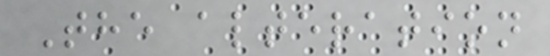The alteration
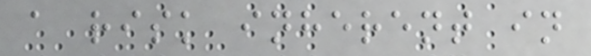a risk inherent in
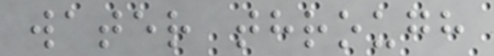water through
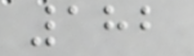182
